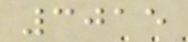3015
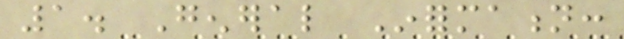1. General Information:
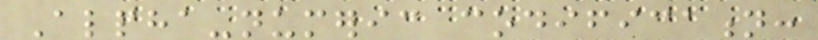Alpha-numeric codification:
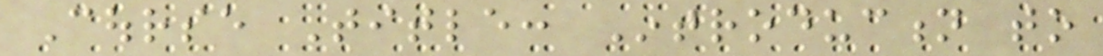Course Title: Introduction to
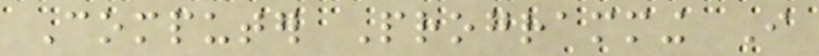Computer Programming I
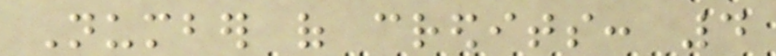Number of credits: 4
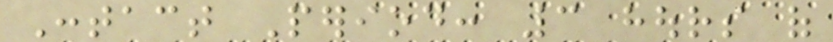Contact Period: 3 hours of
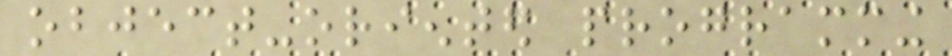object-oriented programming
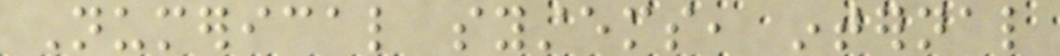Numerical systems, internal
